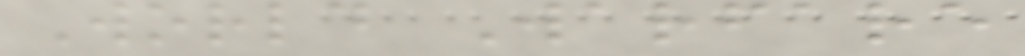World Warfare
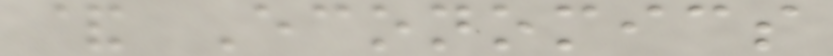& Economics
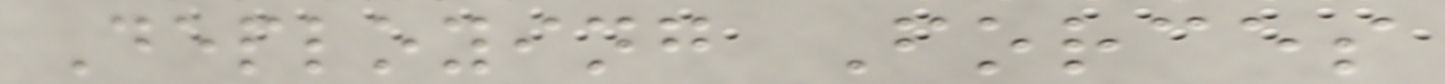Deploying Forces
